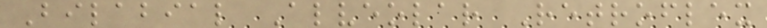Bilabial Alveolar Retroflex
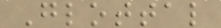Glottal
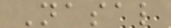Nasal
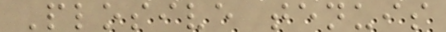Plosive tenuis
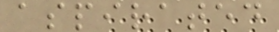aspirated
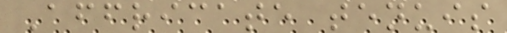Affricate tenuis
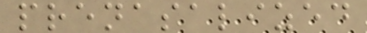prenasalized
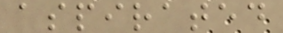aspirated
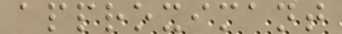approximant
